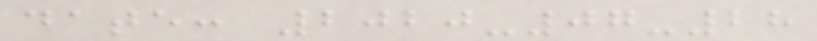date: 2020-07-28
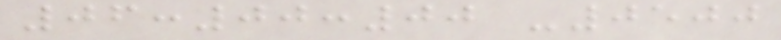06:00:00 -0500
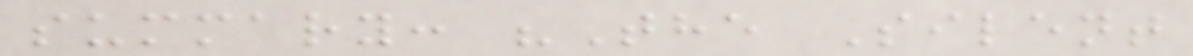summary: "The Silent
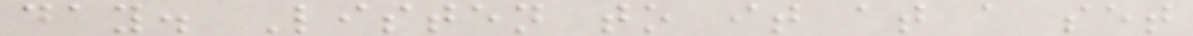day. Listen to it at a set
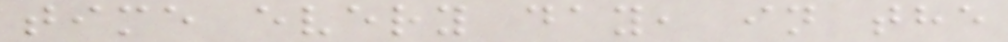time every day, in the
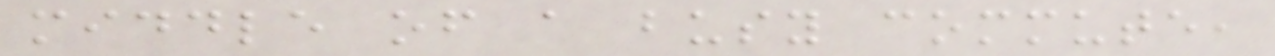middle of a busy commute,
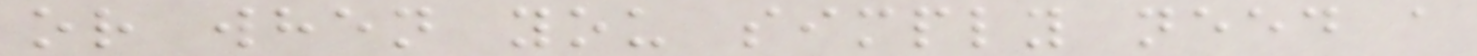or when you simply need a
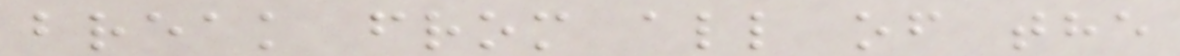break from all of the
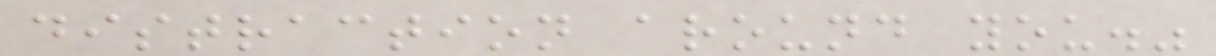distraction around you."
